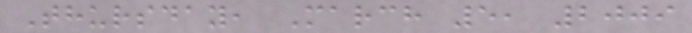Thursday, March 5, 2009
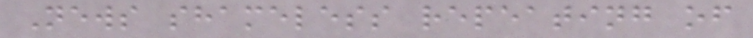News shameless repeating of
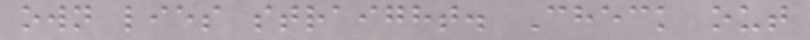own lies straight. Check out
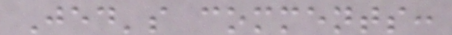Jed's comments:
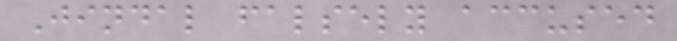Jindal falsely accused
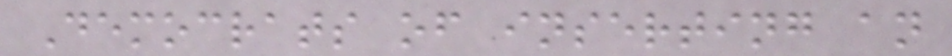Democrats of inserting an
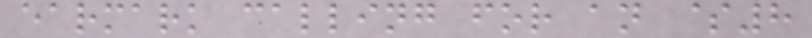earmark calling for an $8
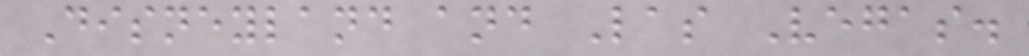Disneyland and Las Vegas.
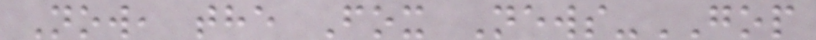Now, the Fox News-GOP
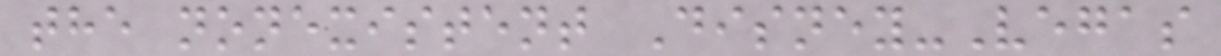the nonexistent Disney-Vegas
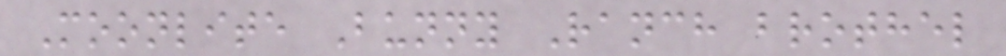Moonlite Bunny Ranch brothel
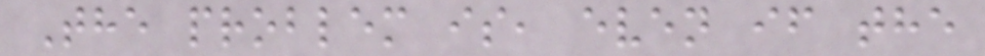The problem is, even if the
